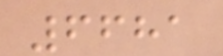6681
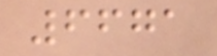6671
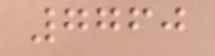7760
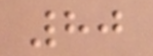80
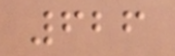626
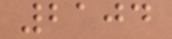2104
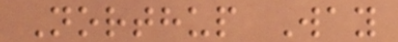Northup Way
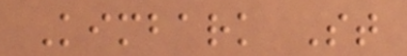Kimbark St
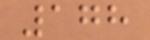178
